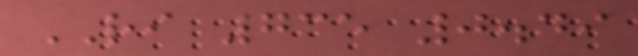RI 735 0.49
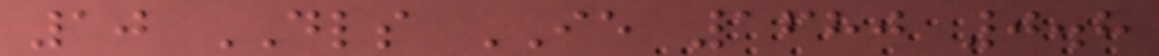10 DLS IE 1680 0.8
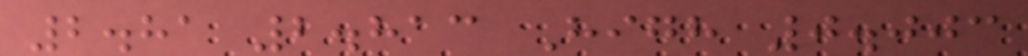2.81 2.813 High 0.003
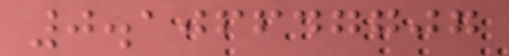0.106647707
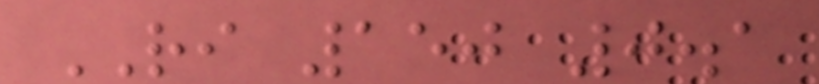RI 150 0.1
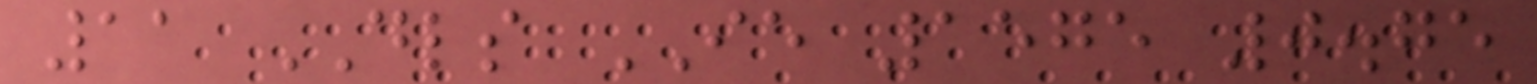11 DLS IE 1575 0.75
